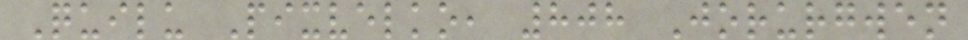Quilu Pixvelko, 808 Jorurgwen
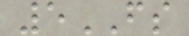5FS
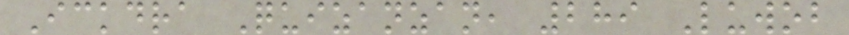Ickdra Quizanzan, 289 Luwob
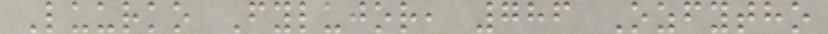Luurko Fylujor, 786 Ozfytho
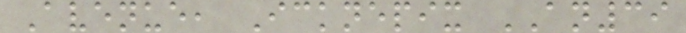Avenue, Icknepix AN39
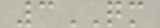3QM
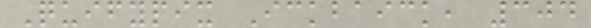Quifypix Ickbaick, 304
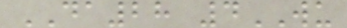DA28 4WU
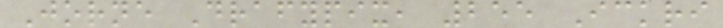Jorne Drafypix, 255 Ickri
